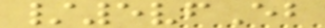/5vfEb
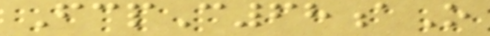FcpC68aO
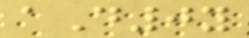aD0y
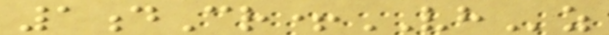1dCr+VHz
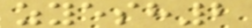zyesh2
